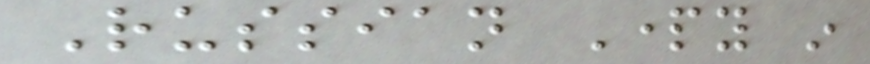Russian Party in
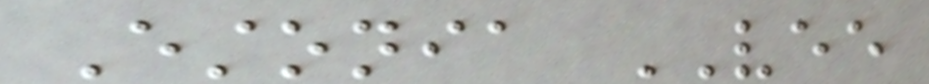Estonia VEE
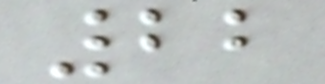22
